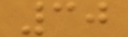30
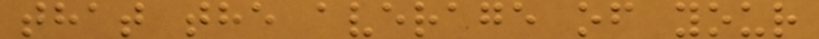that the average of your
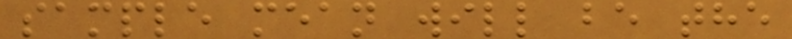sample mean will be the
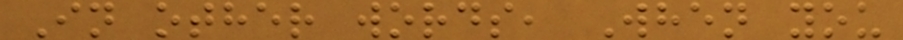In other words, When you
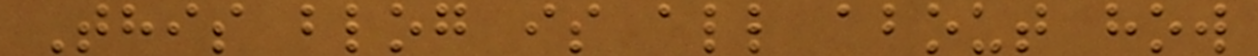This blog is all about how
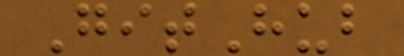GitHub
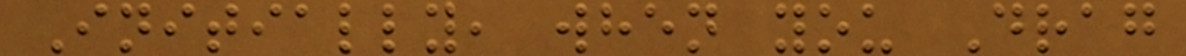Initially, when you Drag
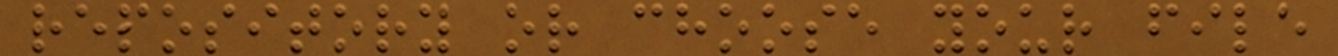repository or choose your file
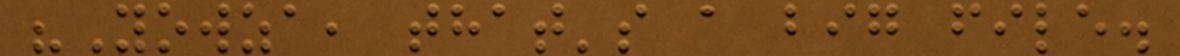"Yowza, that's a big file.
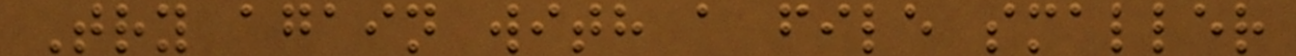Try again with a file smaller
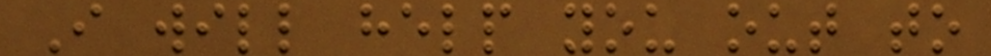I will help you out to
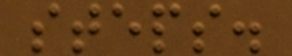steps.
